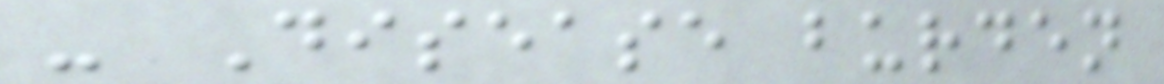- Disease burden
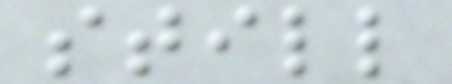still
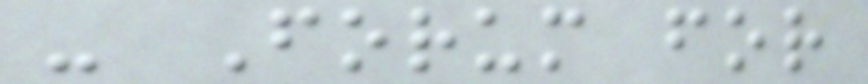- Forum for
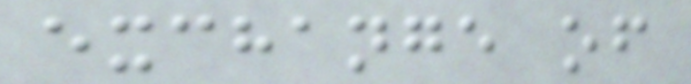exchange of
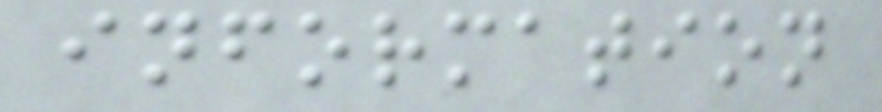information
